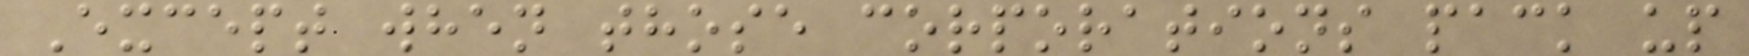Except when those corporations pack up
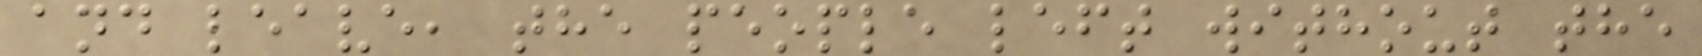and leave, the people left without the
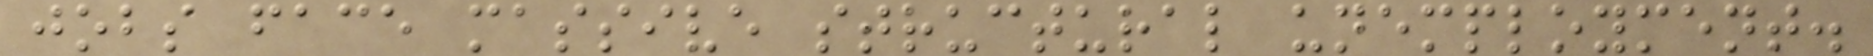jobs face massive structural unemployment.
